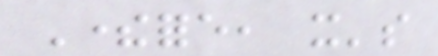Therefore, it's
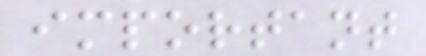important
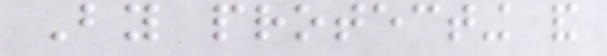By protecting and
